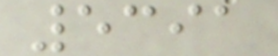5391
